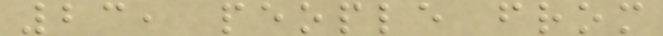23, people from
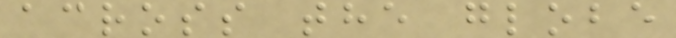across the globe
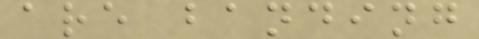are banding
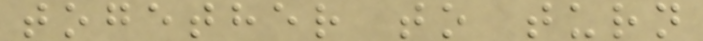together to turn
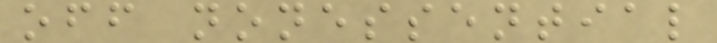off nonessential
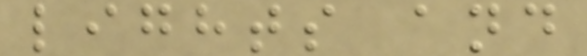lights and
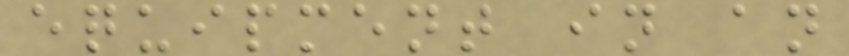equipment in an
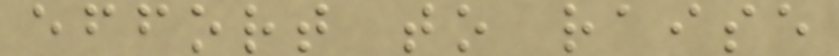effort to raise
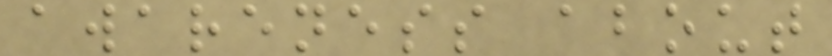awareness about
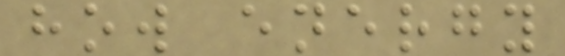how energy
